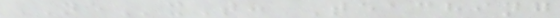NExT: Teaching
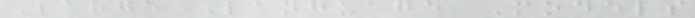Large Language Models
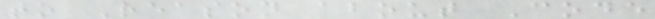to Reason about Code
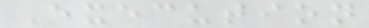Execution
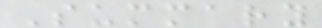Summary
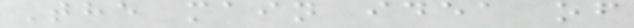The main idea of
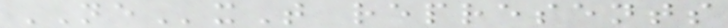NExT represents
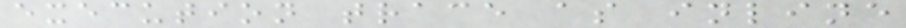execution trace as inline
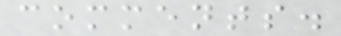comments.
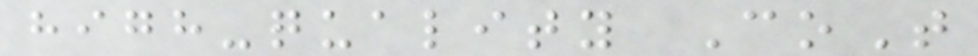high-quality CoT
